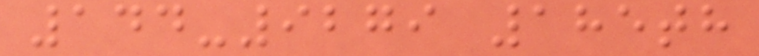144-9279 185th
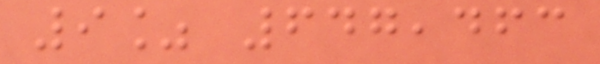9% 647,463
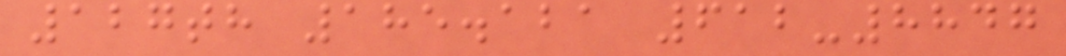127th 185.121 612-8847
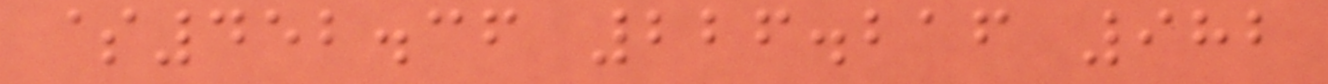$452.36 226.216 982
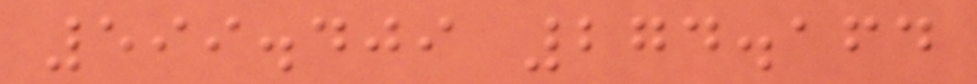599.409 274.164
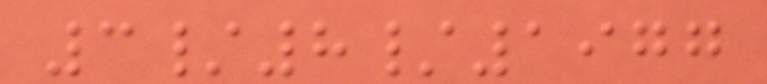3/8/1977
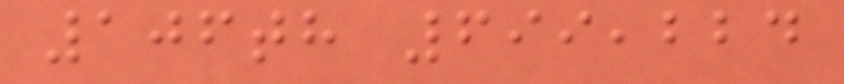106th 699,224
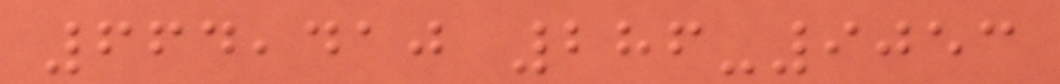664,410 286-9053
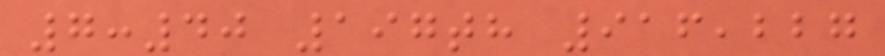7:40 197th 916,227
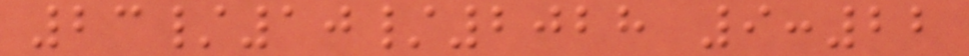23/10/2028 9:22
